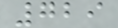729
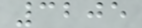3205
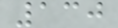130
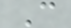C
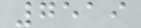7519
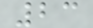23
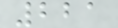221
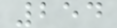254
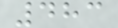483
